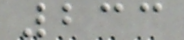233
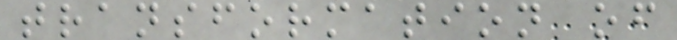transformation of
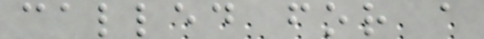called for a
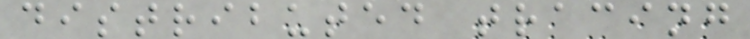distributed tracing
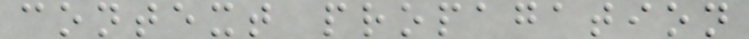context propagation
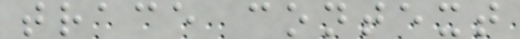trace context
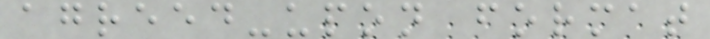agreed-upon format
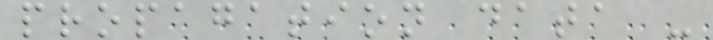propagation data -
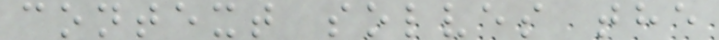context solves the
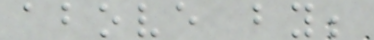above by;
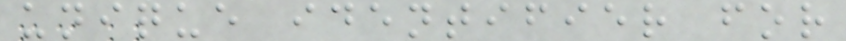unique identifier for
